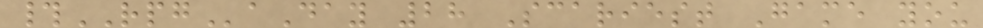#RPGaDay 28 Scariest Game you
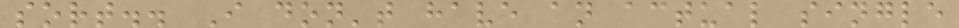sort.. I don't have an actual single
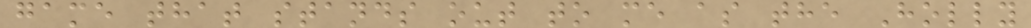game that stands out to me as the Holly
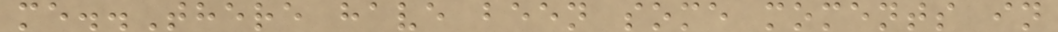me..There have been some moments in
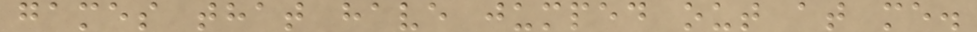games that have jumped out at me.
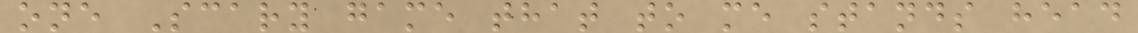one Scary game that to me stands head
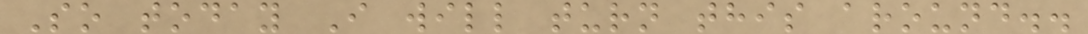So today I will turn this around..
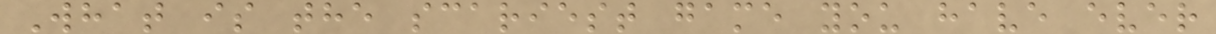What is the scariest game you have ever
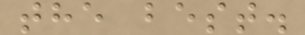the best.
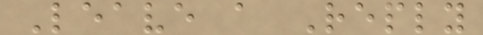Leave a Reply
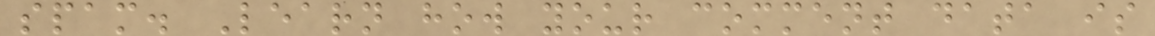spam. Learn how your comment data is
